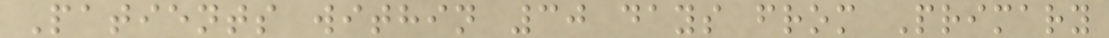Patients within 30 days from Primary
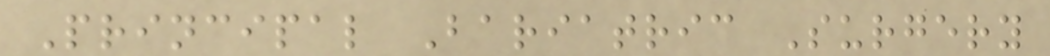Principal Bariatric Surgery
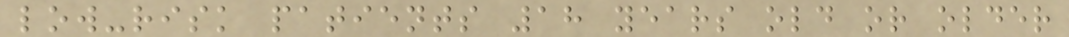low-risk patients 18 years old or older
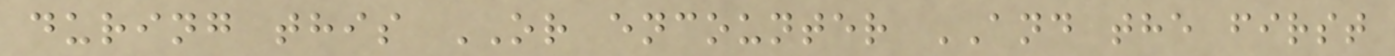during this OR encounter AND the first
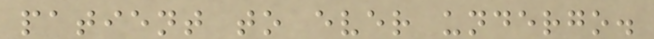patient to ever undergo.
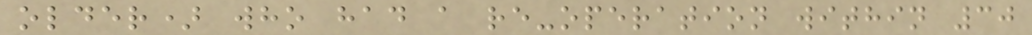older) who had a re-operation within 30
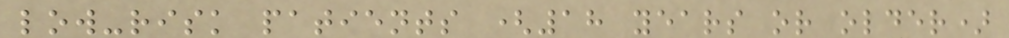low-risk patients (18 years or older)
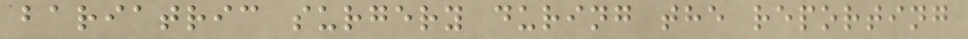bariatric surgery during the reporting
